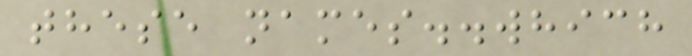these names..which
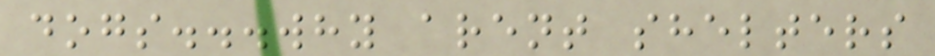dogs...why arent shelters
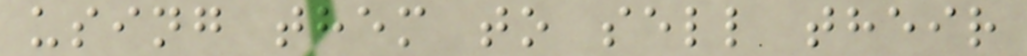using them to sell their
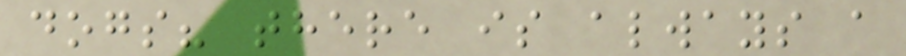dogs? there is always a
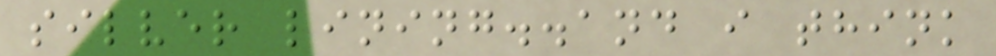silver lining..and i think
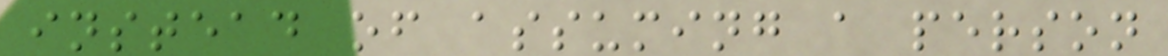instead of assuming a person
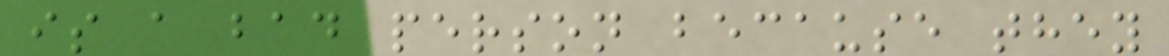is a bad person because they
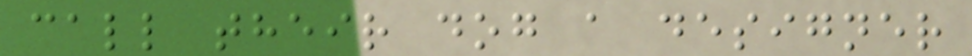call their dog a designer
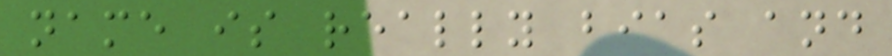name is really bias and
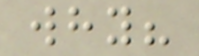why?
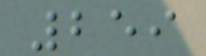259
